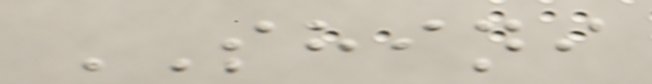SHINI
